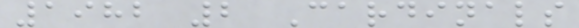1982 2 Cardinals
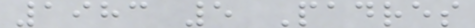1983 5 Padres
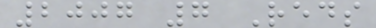2007 7 Reds
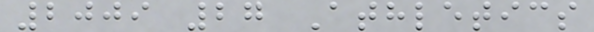2009 27 Athletics
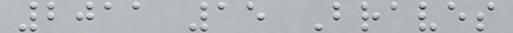2011 15 Braves
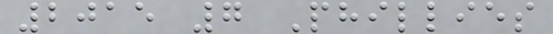2015 7 Phillies
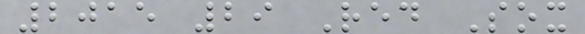2015 29 Red Sox
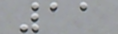11
